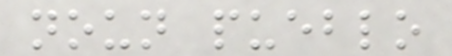noun pueblo
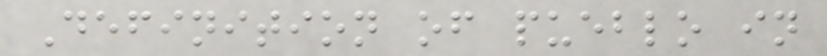Definition of pueblo in
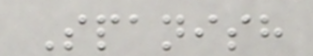Spanish
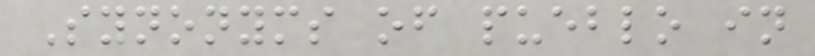Synonyms of pueblo in
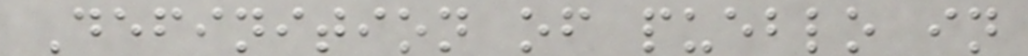Definition of pueblo in
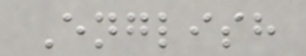English
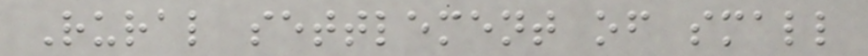Rural settlement of small
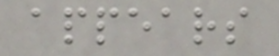appears
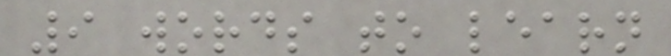9 words to learn
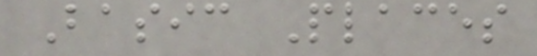Basic Places
